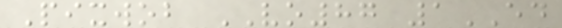Pixwob VO87 1ED
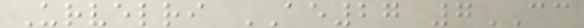Urvelri AE27 7CC
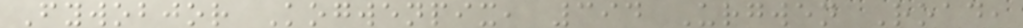Fywobjor Kogwenpix, 394 Urgwen Road,
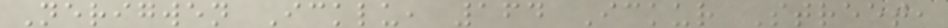Nerigwen Icklu, 164 Ickur Street,
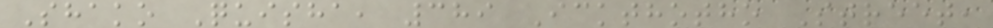Shako Quisha, 389 Ickthotho Street,
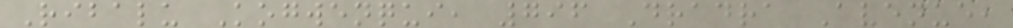Ribalu Kogwenqui, 796 Dradra Avenue,
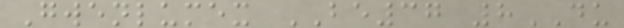Gwenlumex BE37 8DU
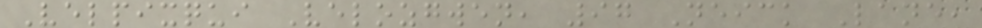Velpixqui Velozgwen, 97 Neick Lane,
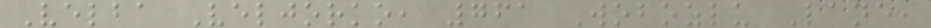Velba Veljorko, 761 Wobozlu Lane,
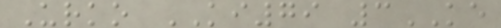Urko KI79 3KE
